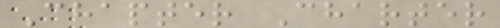Chapter Charter
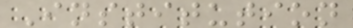Institution
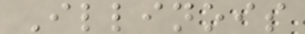Illinois
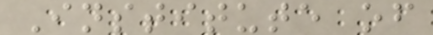Institute of
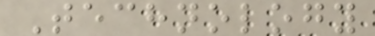Technology
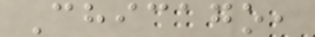Chicago,
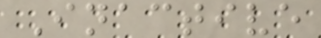Inactive
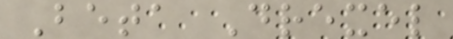Beta Drexel
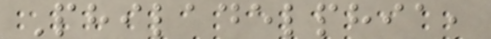Philadelphia,
